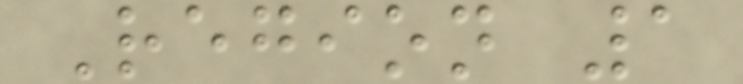Region 1
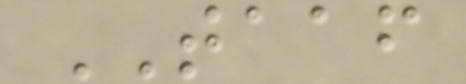TAAF
